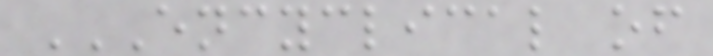ENCYCLICAL OF
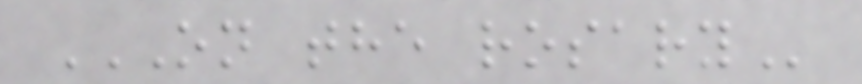ON THE ROSARY
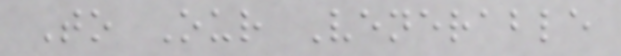To Our Venerable
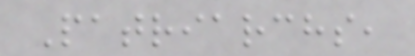Patriarchs,
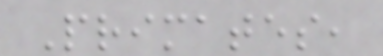Primates,
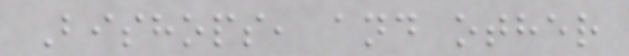Bishops, and other
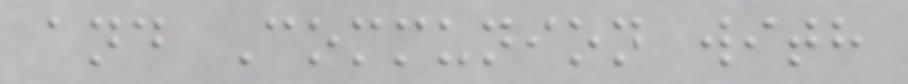and Communion with
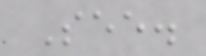See.
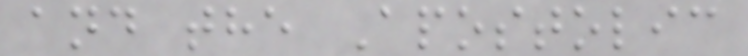and the Apostolic
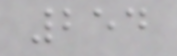254
